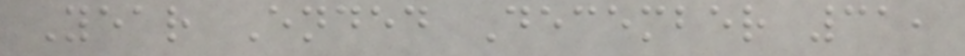Year Ended December 31,
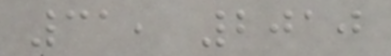31, 2010
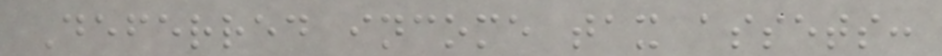Deferred income tax assets:
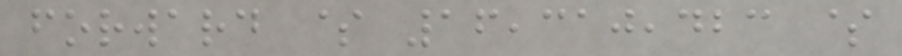forward $ 16,310,423 $
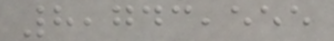8,743,555
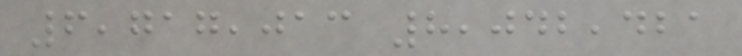6,717,013 8,042,421
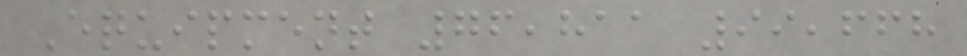Equipment 76,811 99,668
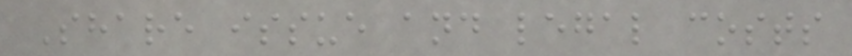Share issue and legal costs
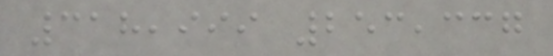318,999 253,337
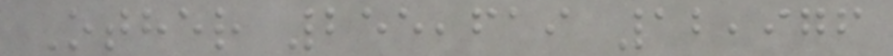Other 255,619 12,976
